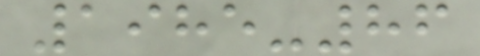1985-86
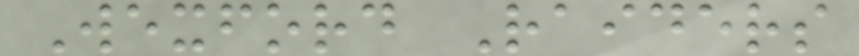Wexford Raiders
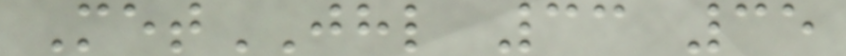MetJHL 33 35
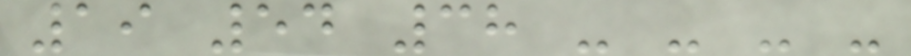19 54 38 - - - -
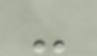-
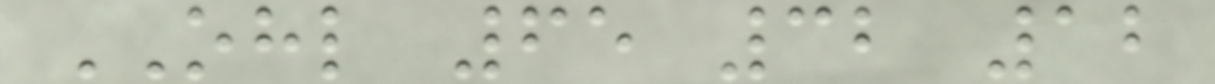OHL 65 32 12
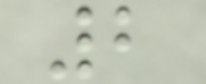2
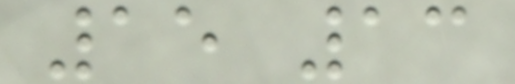15 13
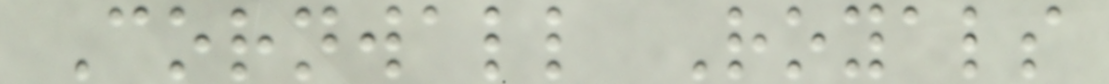Cornwall Royals
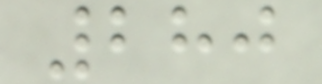280
